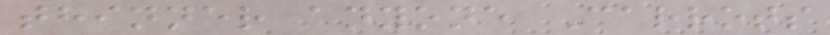thinner anyone Carrots
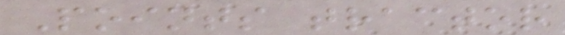Points tractor
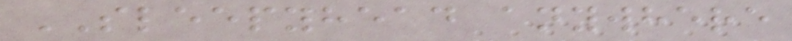SLEEPYHEAD anywhere
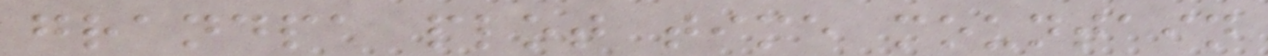grandpa plot time mountain
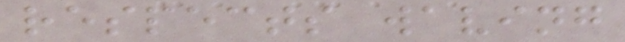respects waving
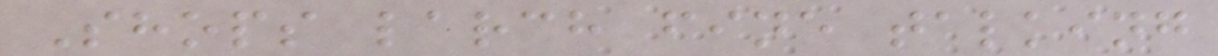Shops larch fine talking
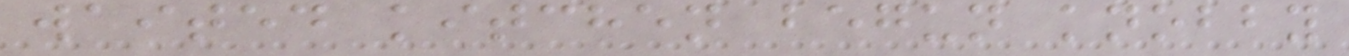waited kitchen begun knobby
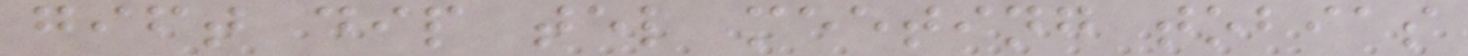gift dip tel meeting tobias
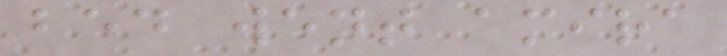bed went amira
